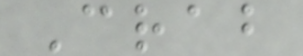Crab
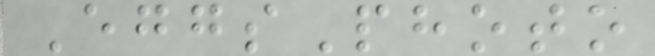EggsPhoto
